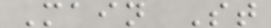Main St
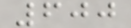600
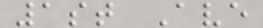1st Ave
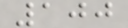100
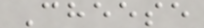Cheese
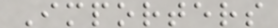Importers
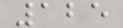125
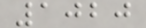1020
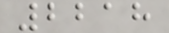2218
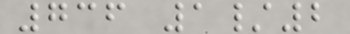736 1/2
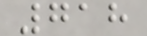718
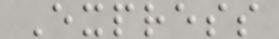Express
